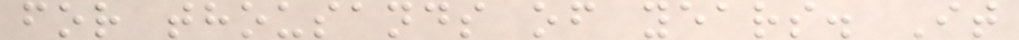for thousands of years. It
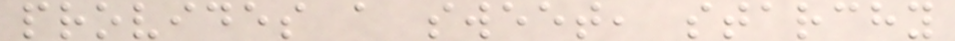provides a sweet, starchy
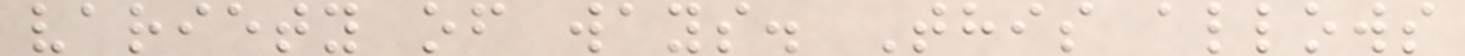variety of ways. This allows
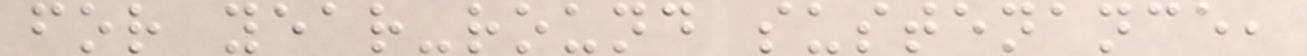for year-round sustenance,
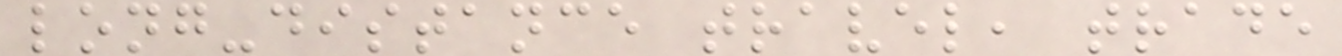long-distance travel, trade
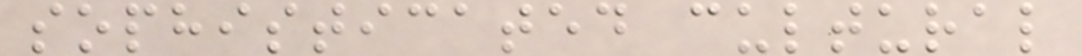sophisticated cultural
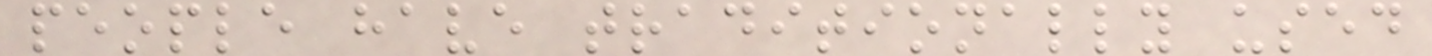people have traditionally used
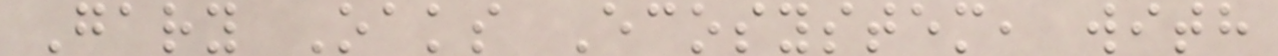Gary Oaks Ecosystem, with
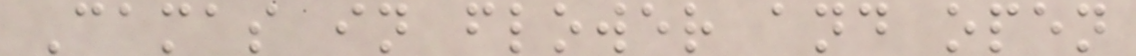Camas in flower and open
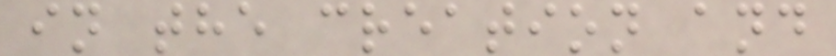in the creation and
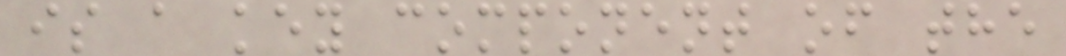is a key component of the
